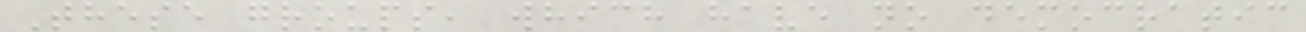These groups, which have no democratic
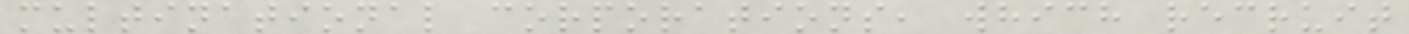multinational corporations, which recruit
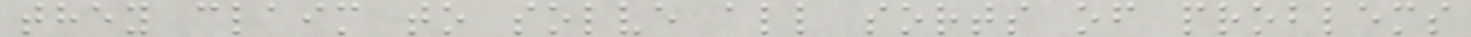they claim to solve all sorts of problems
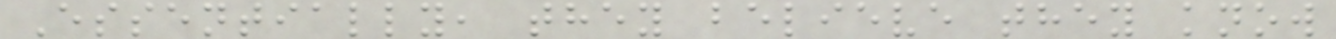Essentially, they believe they know
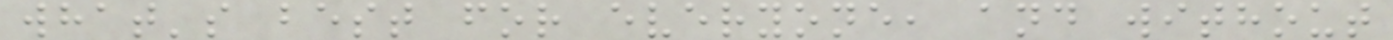what's best for everyone, and without
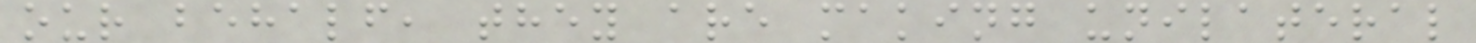our behalf, they are making unilateral
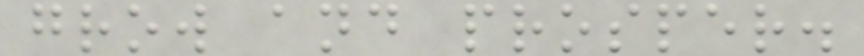grow and prosper.
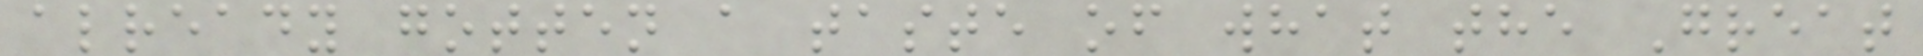already gotten a taste of what the Great
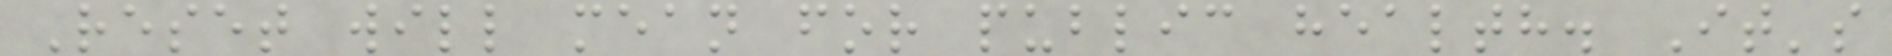Reset will mean for public health. It's
